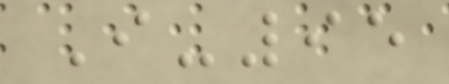I-95
